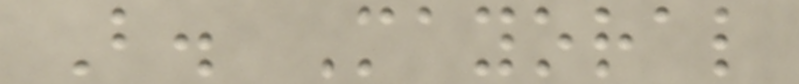B. Mayoral
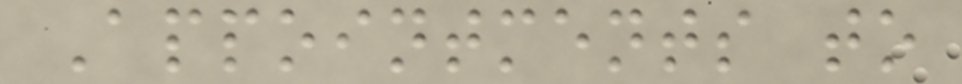Appointments to
